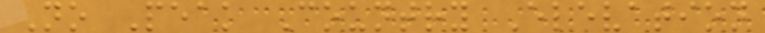No Peak Country Elevation
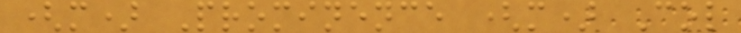(m) Prominence (m) Col
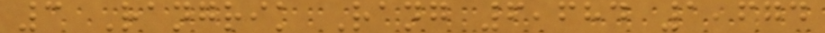3 Rangrik Rang 6,684 1,674
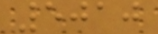5010
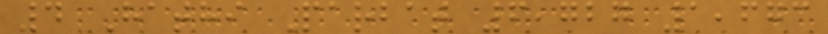4 Hathi Parbat 6,727 1,673
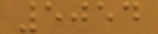5054
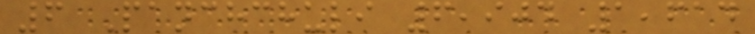6 Panchchuli 6,904 1,614
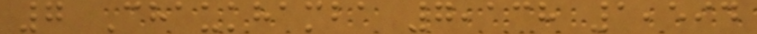7 Chaukhamba 7,138 1,594
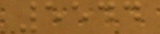5544
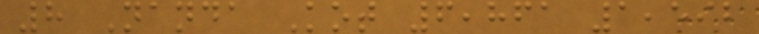8 Nanda Kot 6,861 1,592
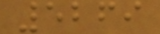5269
